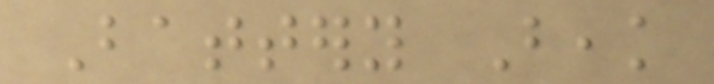Battery Beak
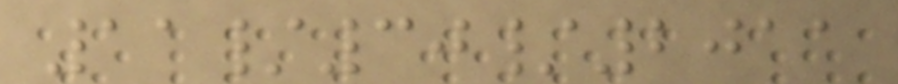11/30/2011
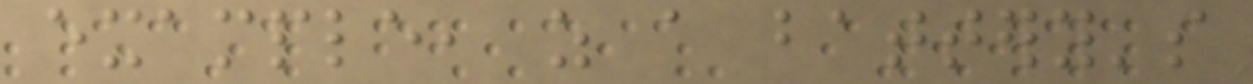example, as a battery's
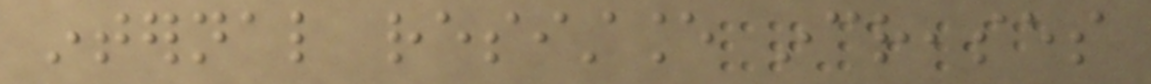internal resistance increases
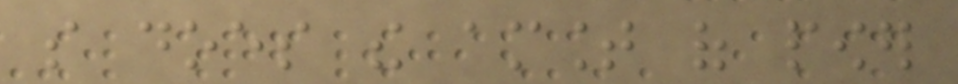so does the amount of power
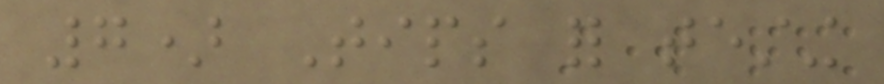7) Tips for testing
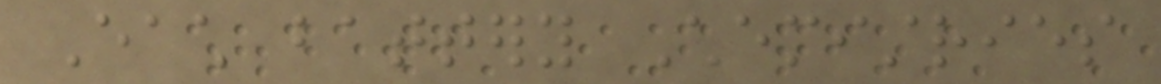Each battery Chemistries
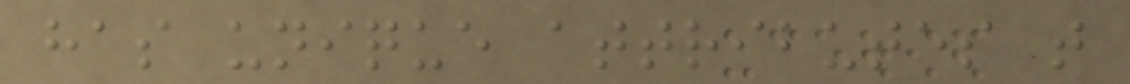has unique attributes that
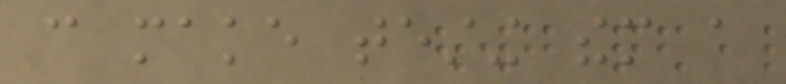can make testing them a
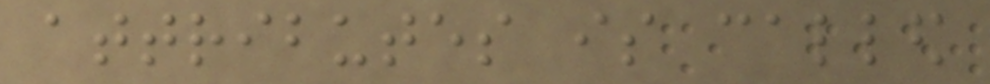attributes is called
